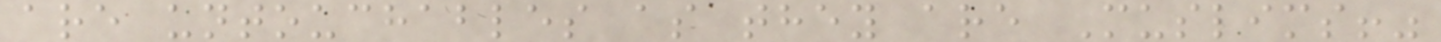are untouchables as they are Muslims!"
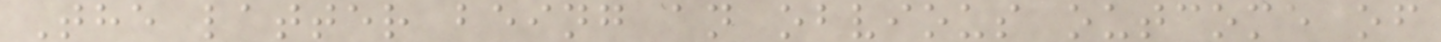The latter being an obvious outcome of
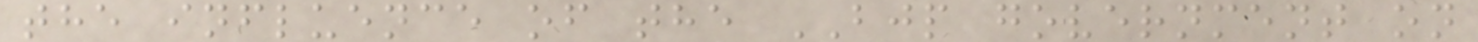the influence of the BJP government on
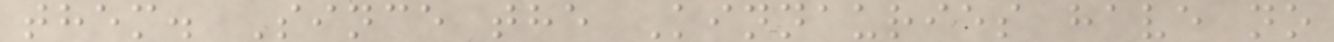them. Since the Kinnauries have no
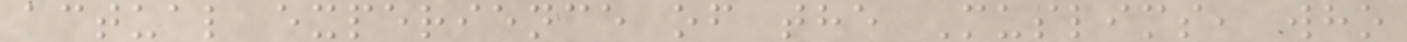actual experience of the Muslims, who
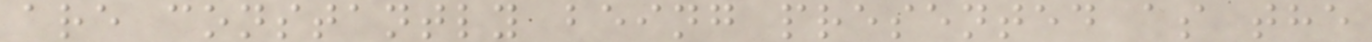are constantly being presented as the
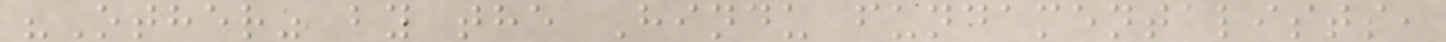"Other" by the Hindu fundamentalists,
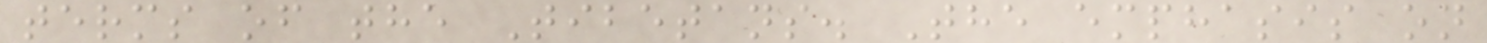terms of the Tibetans. The emphasis on
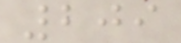209
